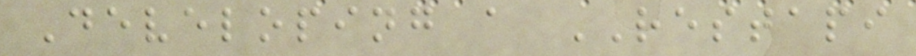Developing a RESTAPI
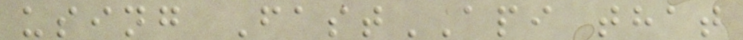using FastAPI that
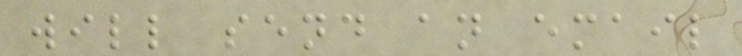will send an email
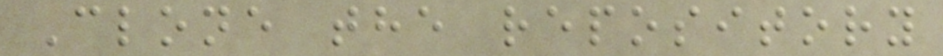Clone the repository
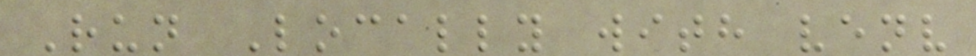Run Locally with venv
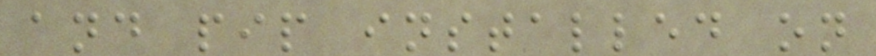and pip installed on
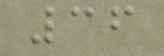36
